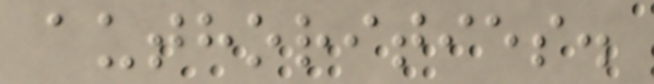authorities.
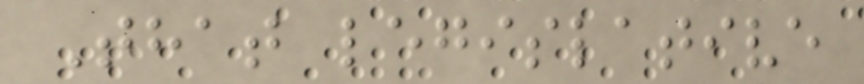That legislative
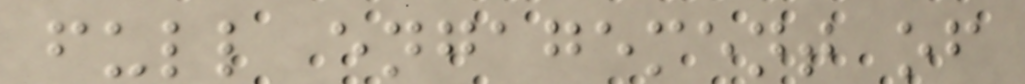full engagement of
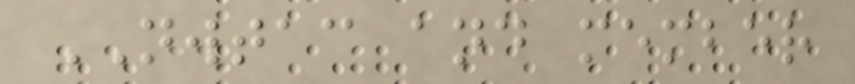NWTAC and member
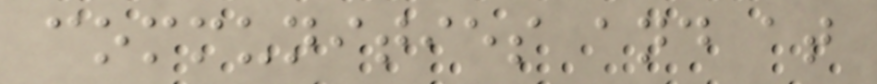communities and at
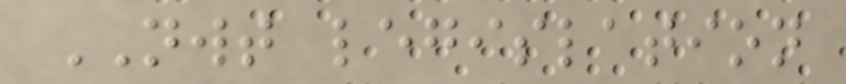NWT legislation
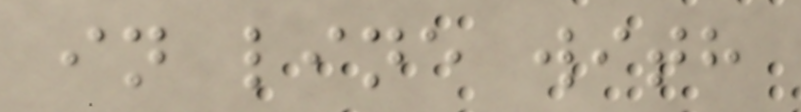in line with
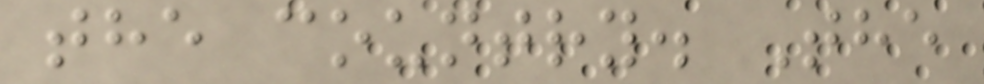the country. The
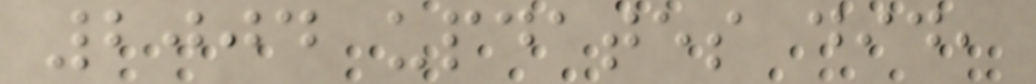2004 updates did,
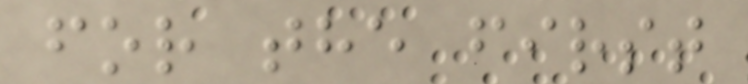for the first
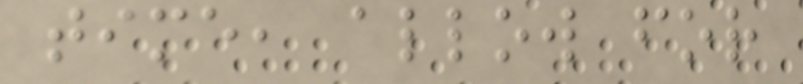time, allow for
